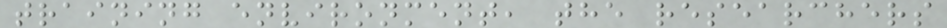training environment, the researchers
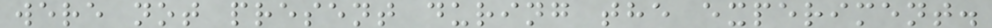were not present during the experiment.
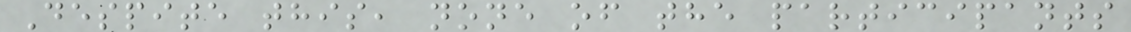Despite this, none of the participants
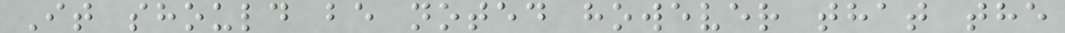It should be noted however that the
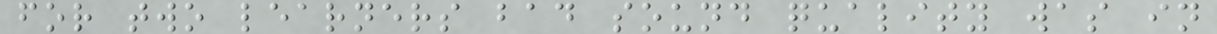for two learners bad sound quality was in
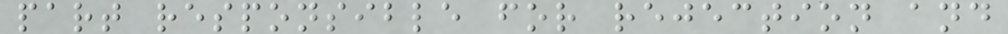part responsible for rejection and
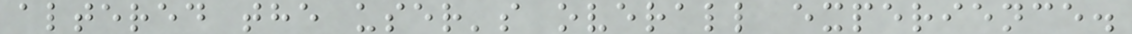altered the user's overall experience.
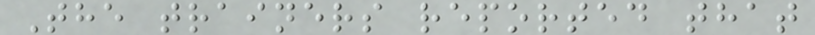The trainers reported that
